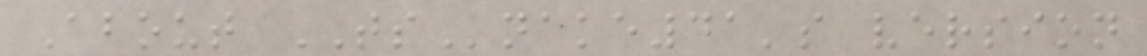About TSnake41's version
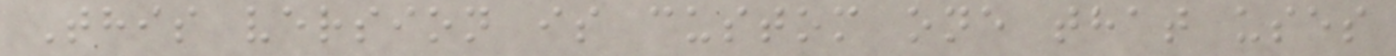This version is custom one that uses
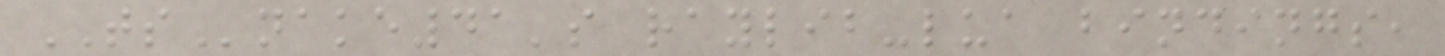TSnake41's raylib-lua bindings,
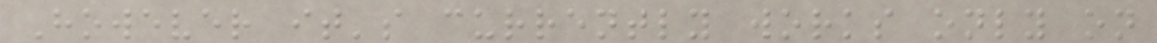However it's currently works only on
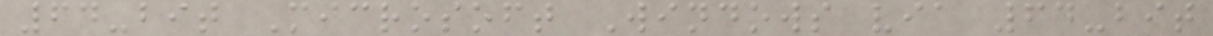64-bit Microsoft Windows via 64-bit
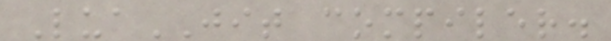LuaJIT compiler.
